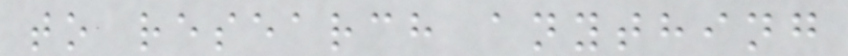to research anything
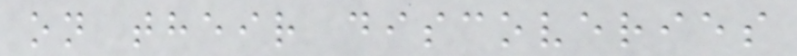on their discoveries
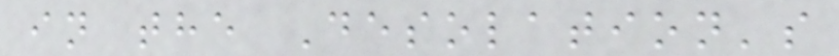in the Desolation's
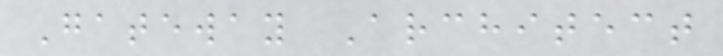Gateway Architect
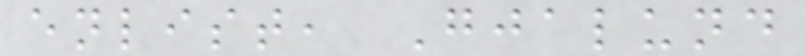enlist, Gjalund
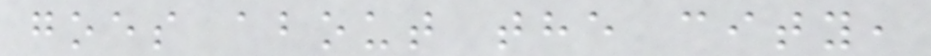goes about the city,
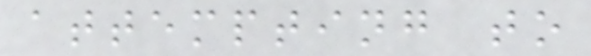attempting to
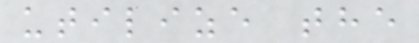utilize the
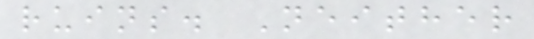ruins. Neither
